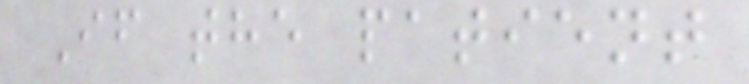If the patient
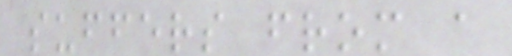suffers from a
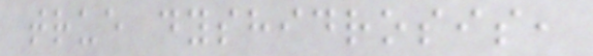true dyshidrosis,
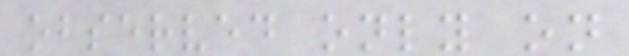observed only on
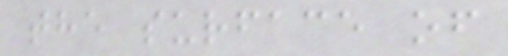the surface of
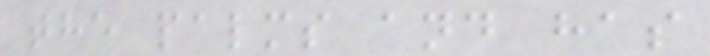the palms and has
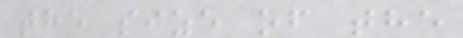the size of the
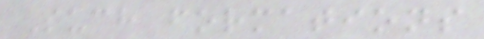Such formations
